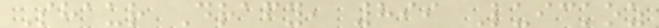Shaur Drafy, 899 Luickoz
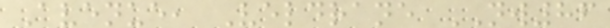Avenue, Veldrane NW86
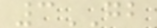3GB
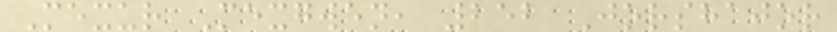Mexur Mexgwen, 252 Jorshajor
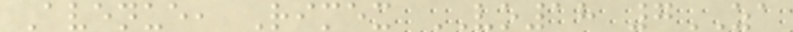Avenue, Rimex VO18 7ZA
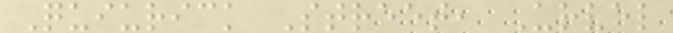Quiurick Street, Urvel
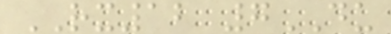RX12 7DU
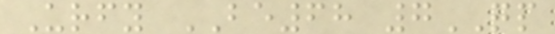Urfy BE68 7QP
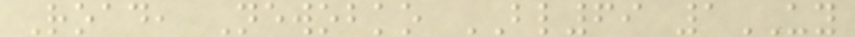Road, Newobko BL69 1UY
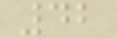42
